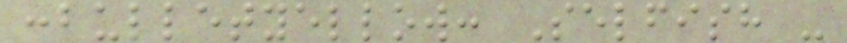:bulletyellow: Selfish -
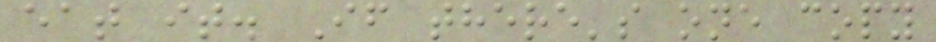eat it. If there's one copy
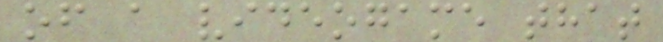of a videogame that
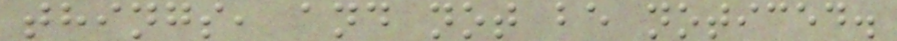things, and not be noticed.
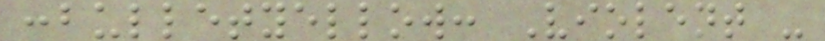:bulletyellow: Violent -
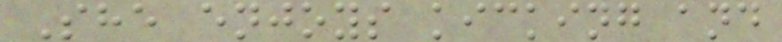She enjoys kicking and
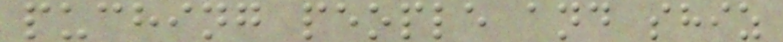puching people and shiz
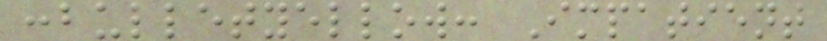:bulletyellow: Impatient
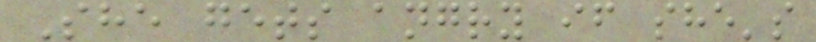She gets angry if she's
